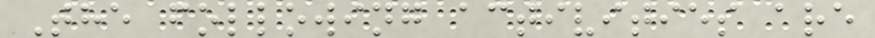The following activities are
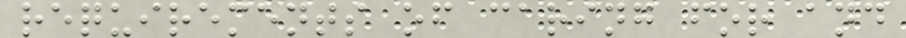requirements of caring for and
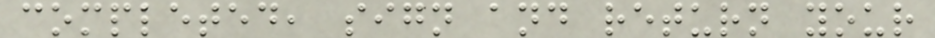completed, sign and return your
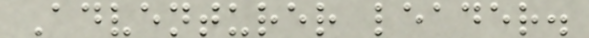Adventurer leader.
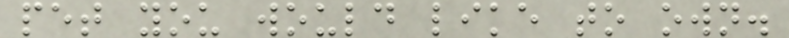pet you would like to own.
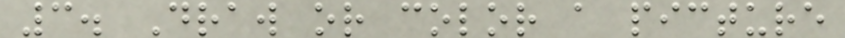3. Draw or color a picture
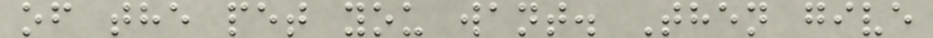of the pet you want. Then give
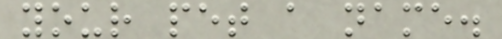your pet a name.
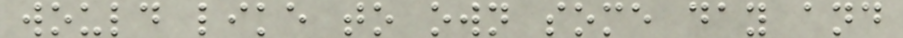would like to own some day and
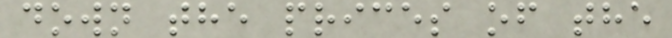down the prices of the
